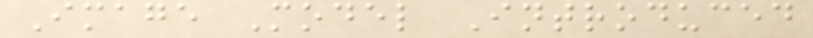Image Model Introduced
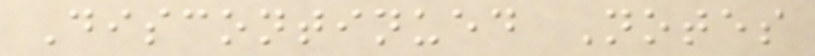Discontinued Notes
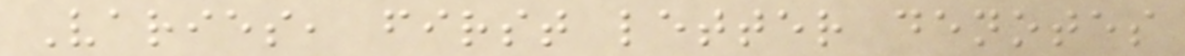Varies, first letter denotes
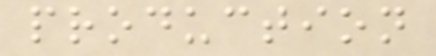production
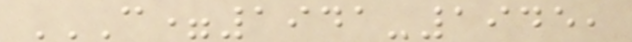C=1941-1945,
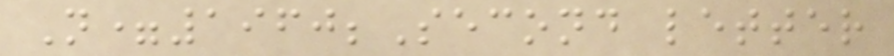N=1960;Second letter
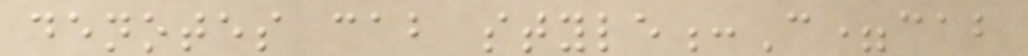denotes cab style:C=cab
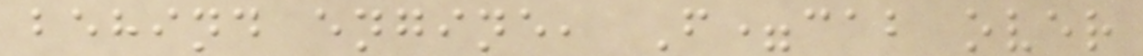behind engine, F=cab over
